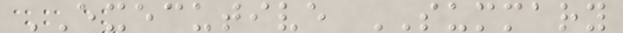EXECUTIVE SUMMARY
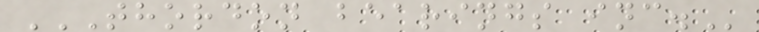THORDON BEARINGS INC.
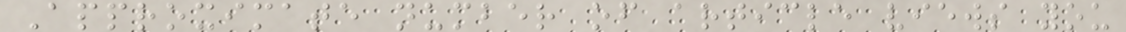Approximate number of article views you
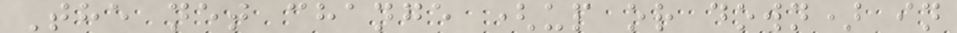The net change (up or down) in
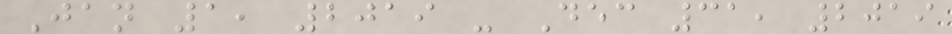Jan 1, 2019 - Dec 31, 2019
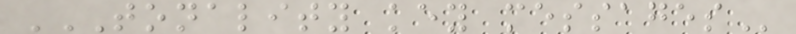TONALITY KEY MESSAGES
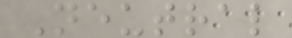Neutral
